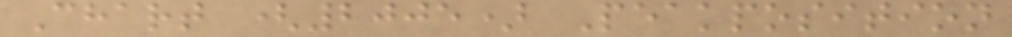Chart (2005) Peakposition
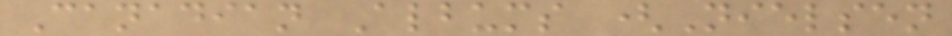Canadian Albums (Nielsen
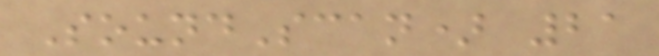SoundScan) 21
